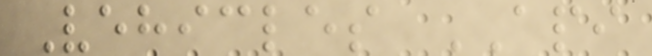Vehicles API
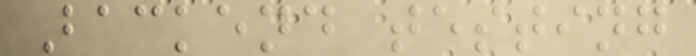Backend testing
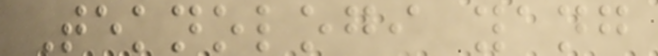Teknologi yang
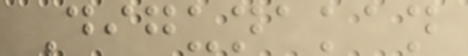Digunakan
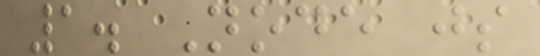1. Node js
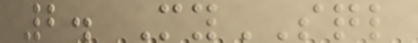2. MySQL
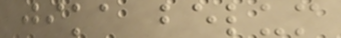jika belum
